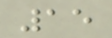15
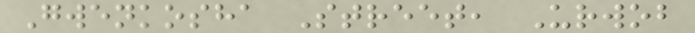Gwenkosha Street, Urwob
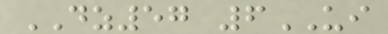DZ57 6UI
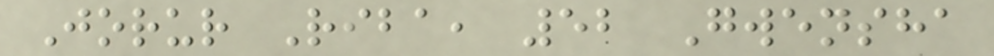Jorur Riba, 52 Gwensha
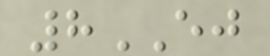8EJ
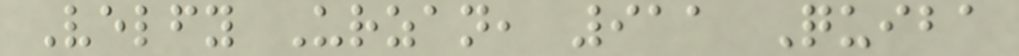Velfy Urzan, 911 Quiba
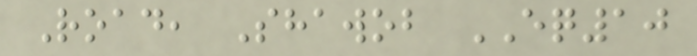Road, Shawob EQ10
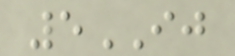5IJ
